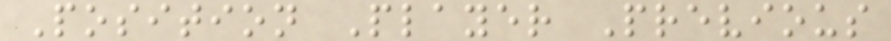Position Player Previous
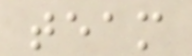team
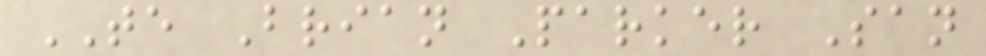TE Brian Parker San
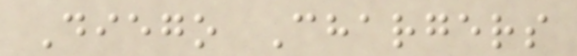Diego Chargers
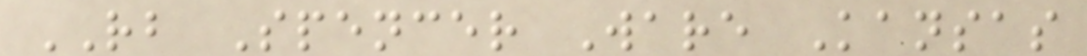RB Spencer Ware Kansas
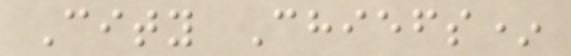City Chiefs*
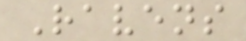Ravens
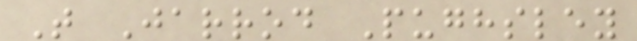T Jarrod Pughsley
